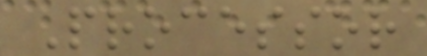Processor
